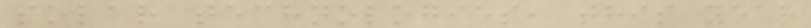solar technologies, this year
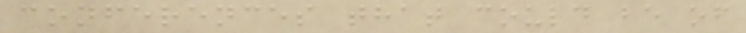conferences that could be of
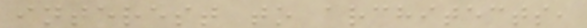interest to architects,
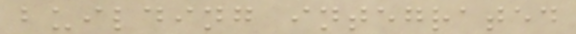building integrated
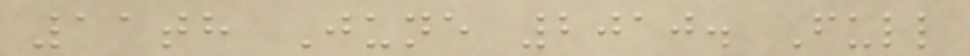11th June 2010. Full
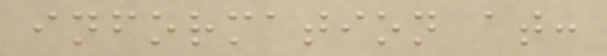information at:
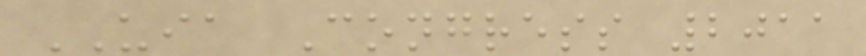UIA Congress 2011
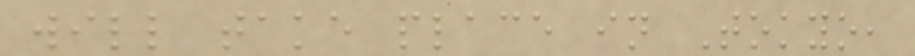will take place in Tokyo,
